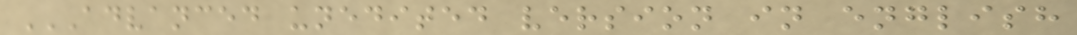ADVANCED UNEDITED VERSION IN ENGLISH
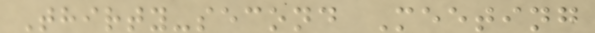Thirty-second Meeting
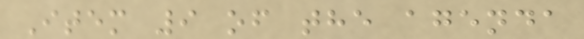Item 9 of the agenda
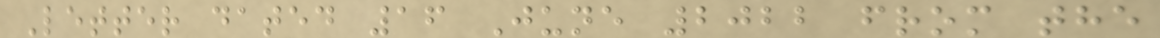Letter dated 16 June 2022 from the
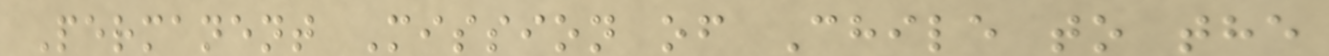Permanent Mission of Chile to the
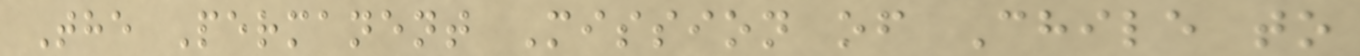The Permanent Mission of Chile to
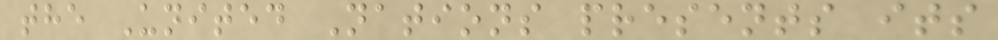the United Nations presents its
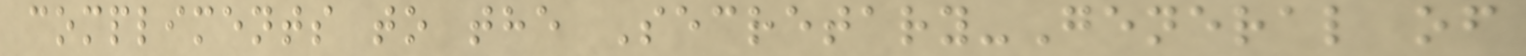compliments to the Secretary-General of
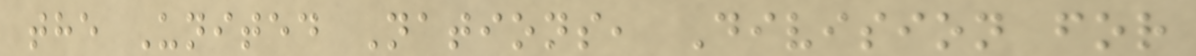the United Nations, Division for
